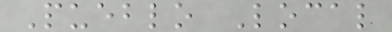Pueblo Local
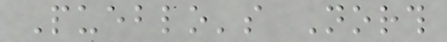Pueblo's North
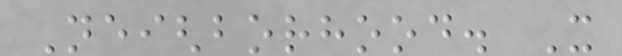Neighborhood. It
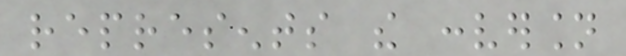represents the conversion
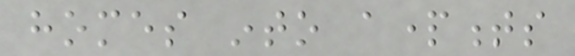homes into apartments
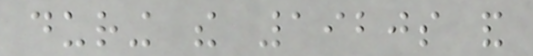during the 1920s and
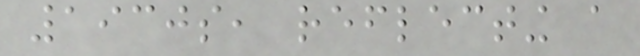1930s, reflecting a
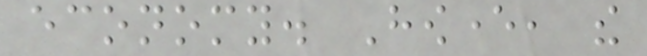economy. However, the
